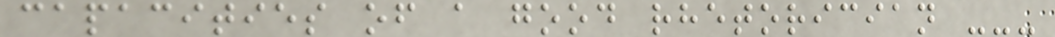capacities of a good rhetorician ---
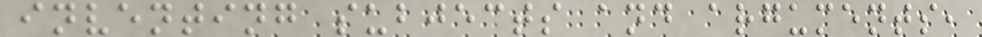inventing subjects and arguments,
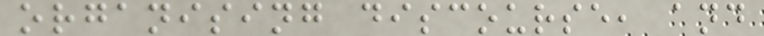organising discourse, and
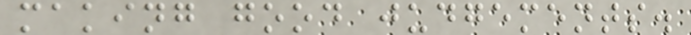making good judgements.
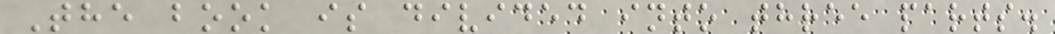The book is divided into three parts.
